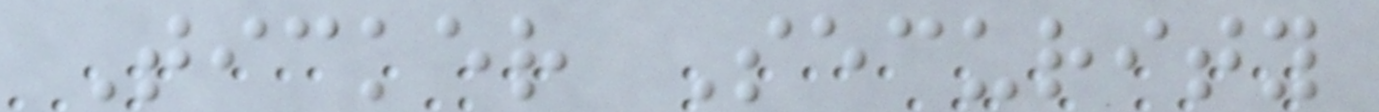Ticker Security
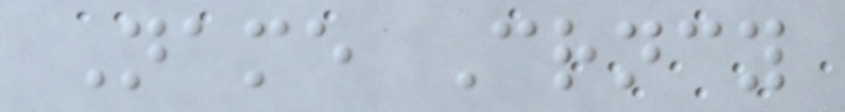Name Crncy
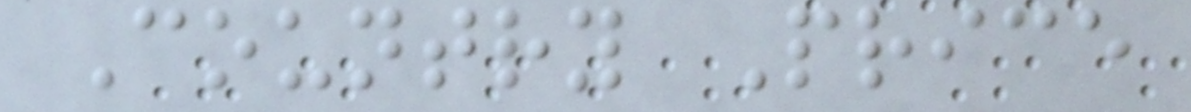Country Price
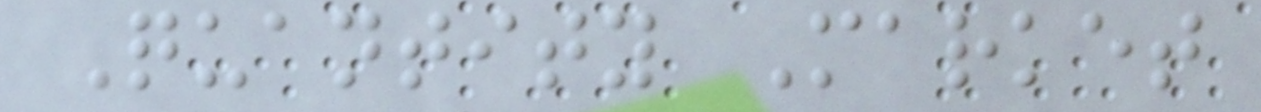Quantity Market
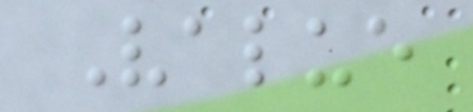Value
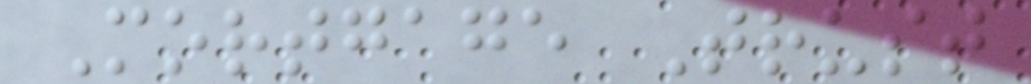Mortgage Trust
